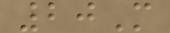20M
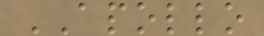APOLLO
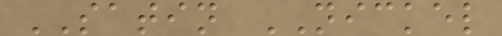SATIN NICKEL
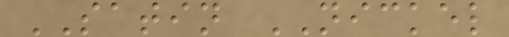SATIN NICKEL
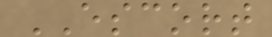ESCORT
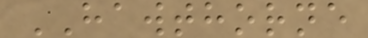HAWTHORNE
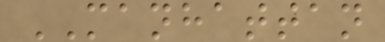MANHATTAN
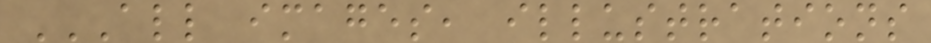ALL IMAGES, ILLUSTRATIONS
